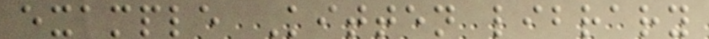example Kitten library
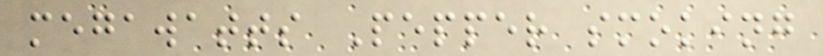megawatts Pepper smoking
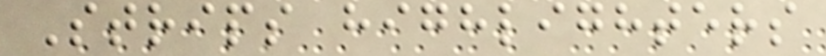Strips highlighters
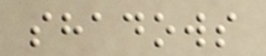shadows
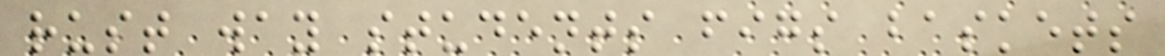rust way students figs baskets
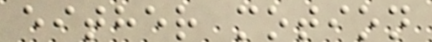either motion
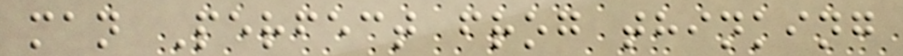man Perfect frog thinking
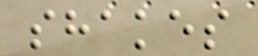shakes
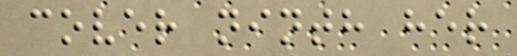cover ninth her
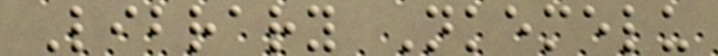Library Nkemelu
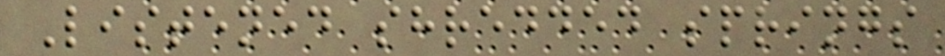Listened shredded springs
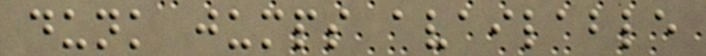dunk jumps available
